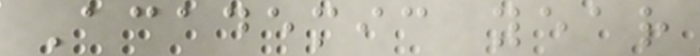Academic year
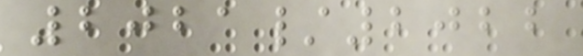2021/2022
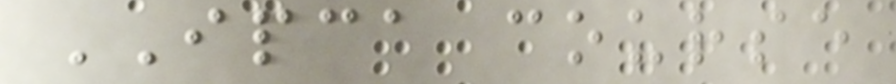IPCA course
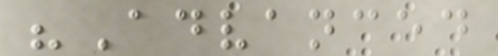"Advanced
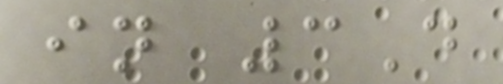in 3D
